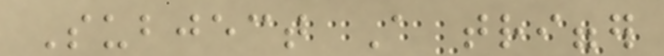Subject A trigger
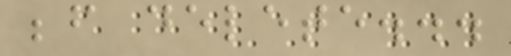before delete...
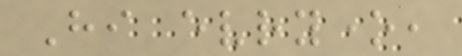Hi evryone,
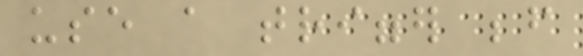use a trigger before
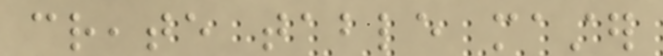create table master
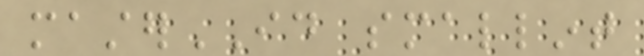masterID smallint
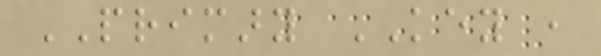PRIMARY KEY ,
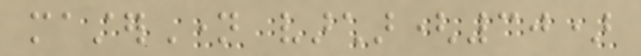masterName varchar(30)
